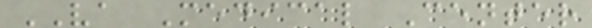VA Medical Center
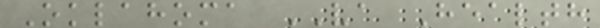Oklahoma VA Health
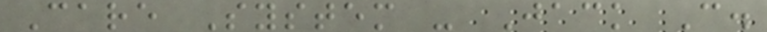Care System - Jack C.
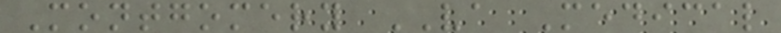Montgomery VA Medical
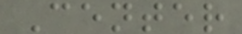Center
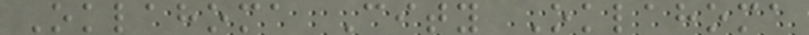Oklahoma City Oklahoma
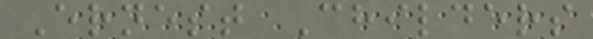Ernest Childers
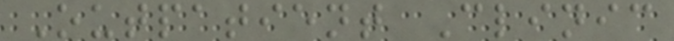Outpatient Clinic
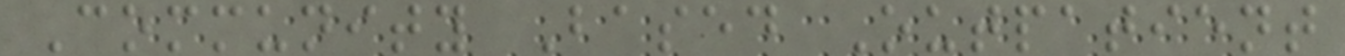Community Based Outpatient
